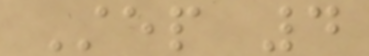Step 4
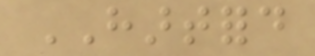HARTFORD
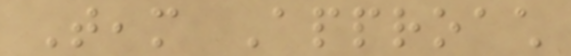Team Approach
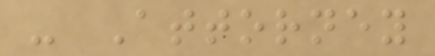- Attorney
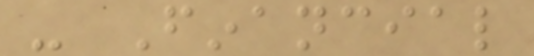- Financial
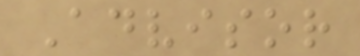Advisor
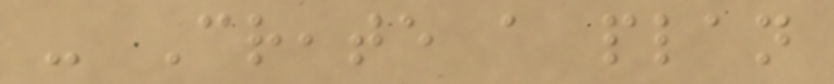- Create a plan
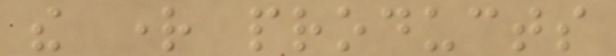the right products
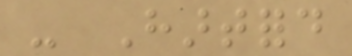- Hartford
